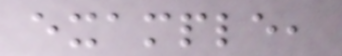example,
